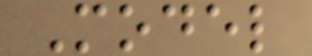Model
